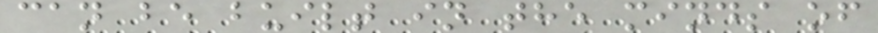can be built in the minds of
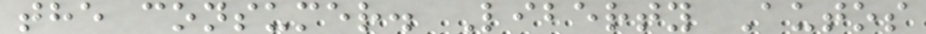the consumer. Liberty Autos
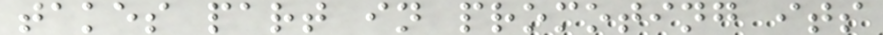takes part in promoting its
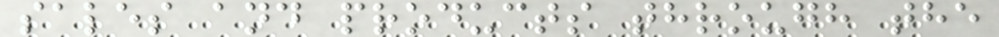sales and products through the
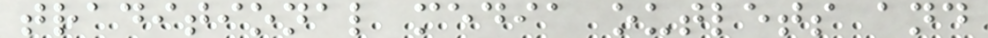traditional media outlets and
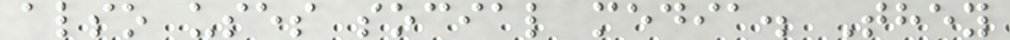also uses social media. They
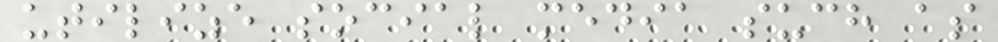utilize social media such as
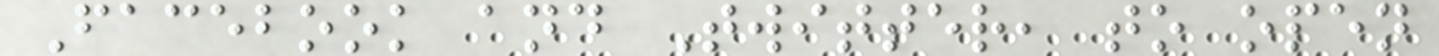Facebook and Twitter, to open
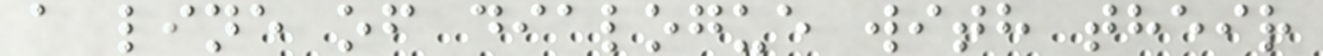a line of dialogue with their
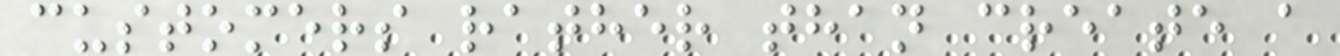customers rather than create a
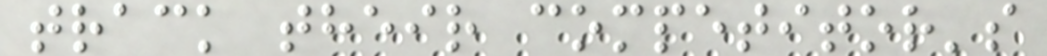track their competitor's
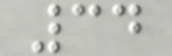34
